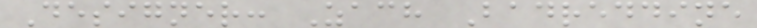Designer: Zach Badreddine
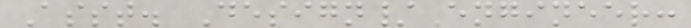Asst. Design/Engineer:
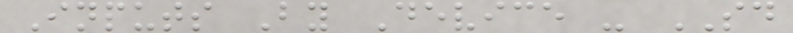Inputs By Device - SD
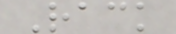Rack
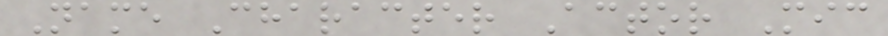Name Character Actor Mic
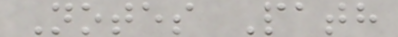Notes Path
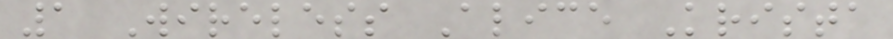1 Wireless Alice Krista
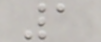1
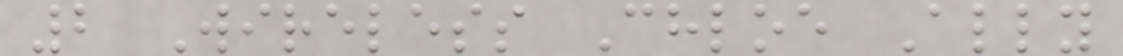2 Wireless Chloe Ally
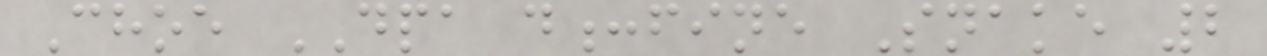Choe DPA d:fine Snake 2
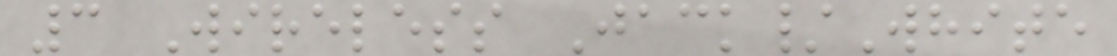3 Wireless Jack/White
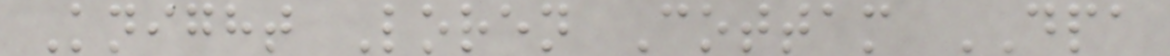Knight Loren Cottam DPA
